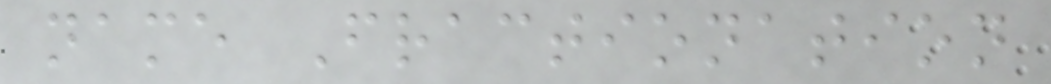name Fractionation
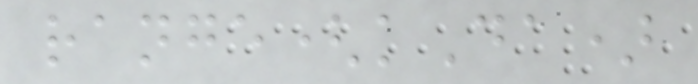range(kDa)
